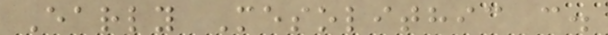Early Mesolithic c.
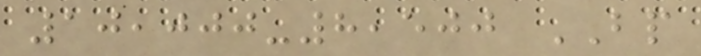10,000-8,500 BP
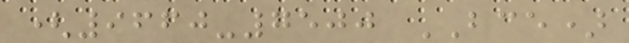(9660-7500 BCE)
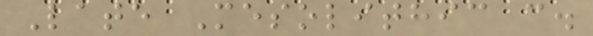Late Mesolithic c.
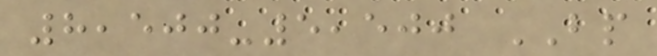8,500-5,500 BP
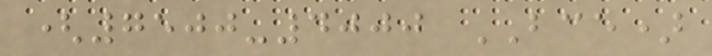(7500-4000 BCE)
